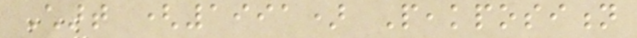Chart (1991) Peakposition
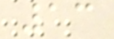13
